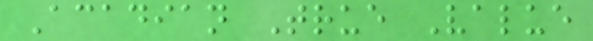Acadian True Value
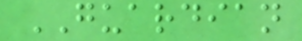GUARDIAN
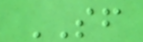SF
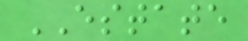ESTATE
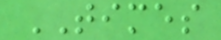TIMES
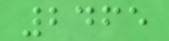2465
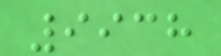9938
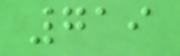719
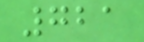721
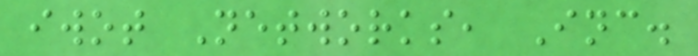iwot Networks, Inc.
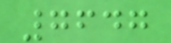7647
